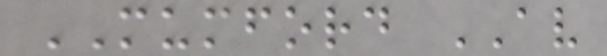MUMFORD AV
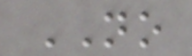NO
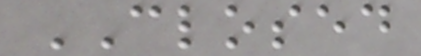CLOSED
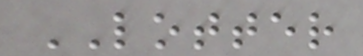LOTTER
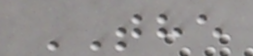THE
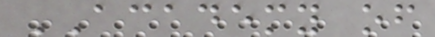ACADEMY of
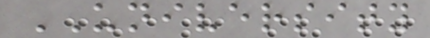UNIVERSITY
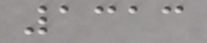1313
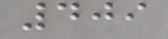409
